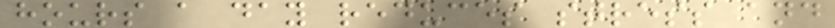hours a day reduces stress and
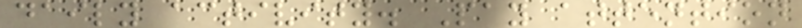daily activity. Pay attention
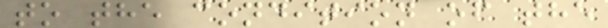to the condition of the
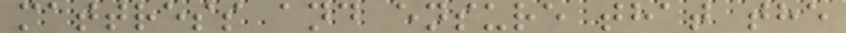mattress and ensure that the
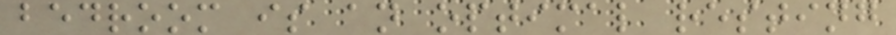bedroom is an optimal resting
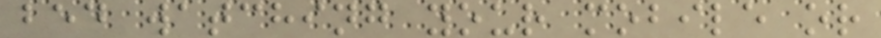bed watching your mobile or
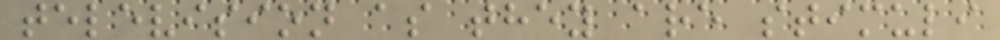television as they are stimuli
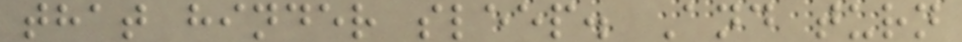that hinder sleep. And turn
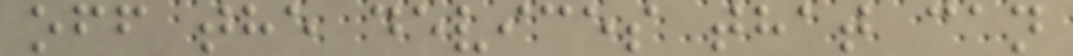off the devices that can
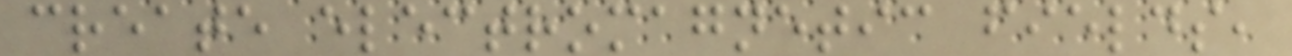create electromagnetic fields,
